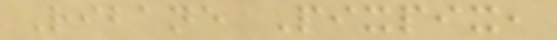Ribane Pixpix,
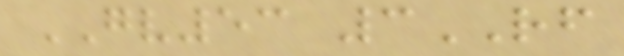GV53 3RF
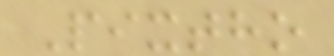Pixtho
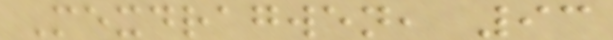Mexdragwen, 93
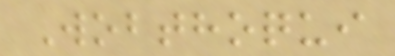Wobthoqui
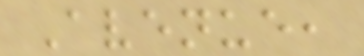Avenue,
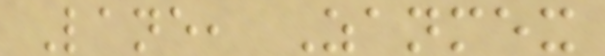Lane, Zanmex
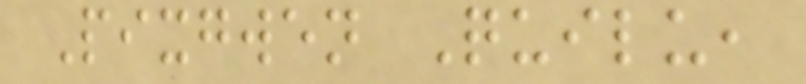Pixgwen Quilu,
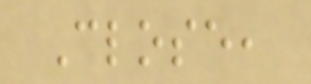Close,
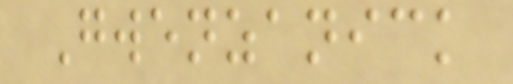Gwenzanick
